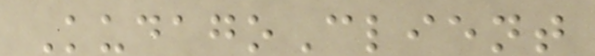KudagoClient
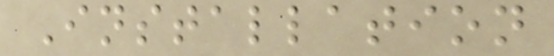Installation
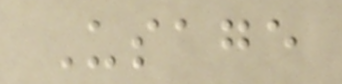Usage
